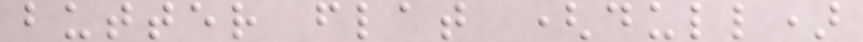butter flat (dull)
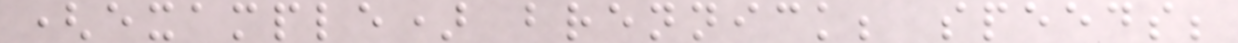(example) brennick; speeds;
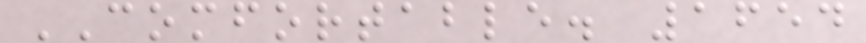COMFORTABLE. 1654
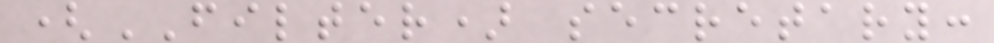(FILTER) secretary:
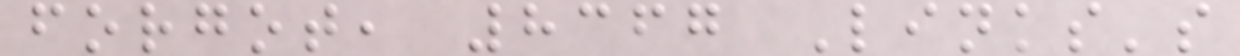forgot, 8367 Links's
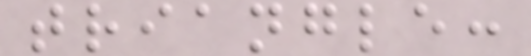triangle:
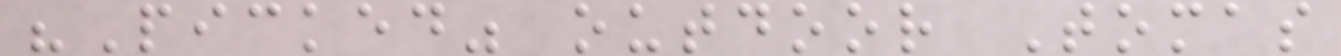"Picked" outdoor Tomas
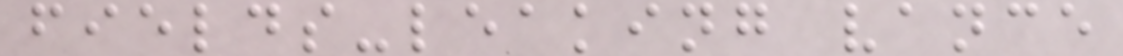fields-leaking vance
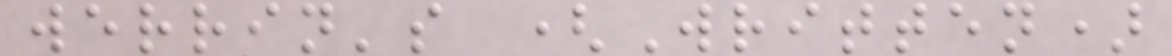werrin's (Written)
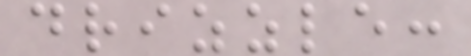drizzle:
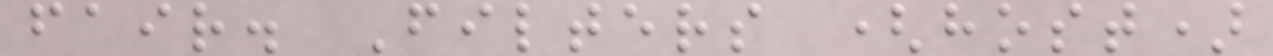fair. Filters (host)
